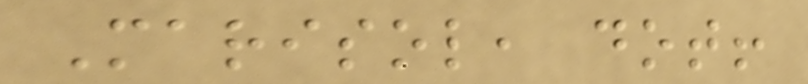Marisol, dot!
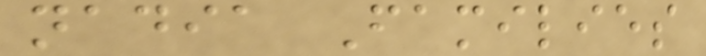nadia Families
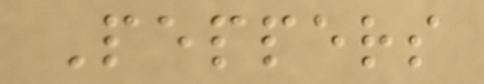Peppers
